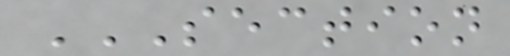SECTION
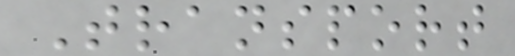Transport
